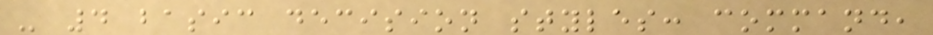- 4 basic decision styles: command,
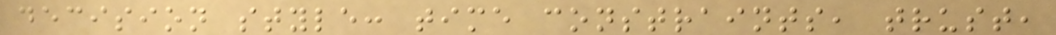decision style: time constraints, trust,
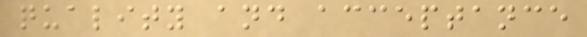quality and acceptance
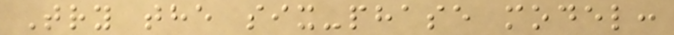Try the six-phase model:
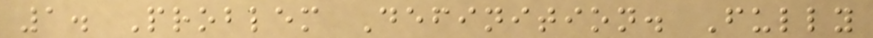1. Problem Definition. Fully
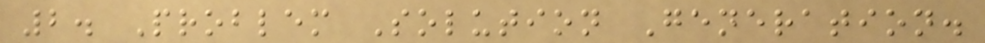2. Problem Solution Generation.
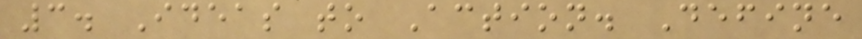3. Ideas to Action. Define
